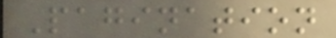Pagination
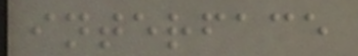interface
